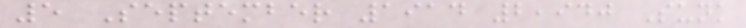5 September 1914 2,940 Sunk
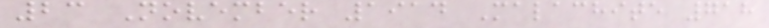23 November 1914 Malachite 718
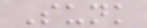Sunk
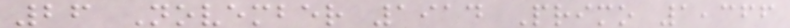26 November 1914 Primo 1,366
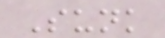Sunk
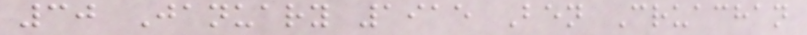30 January 1915 Ben Cruachan
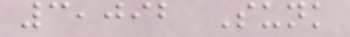3,092 Sunk
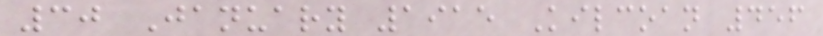30 January 1915 Kilcoan 456
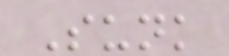Sunk
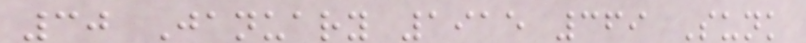30 January 1915 369 Sunk
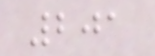201
